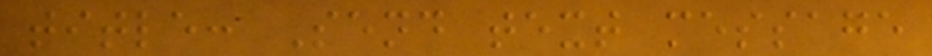title: Send text message
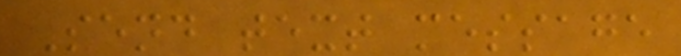Send text message
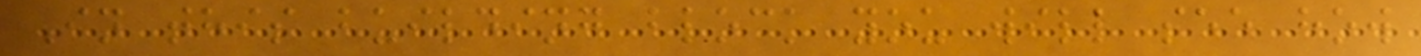In this building block you will see how
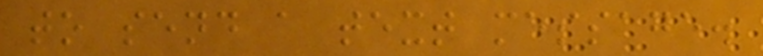to send a text message.
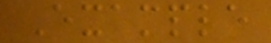Example
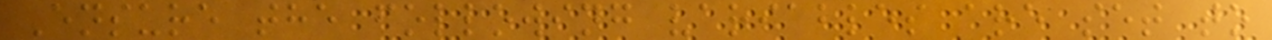Ensure the following variables are set to
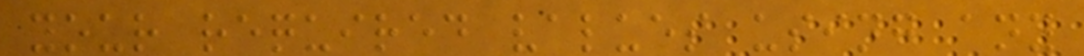your required values using any
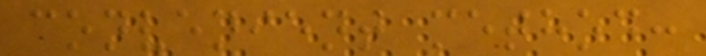convenient method:
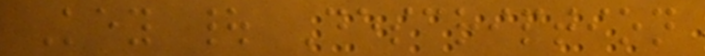Key | Description
